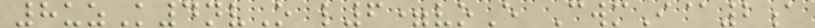8uzK4nvO l6=voE CwmI@2a
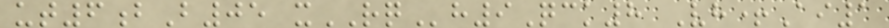ut6bB05 xRQh9Qck8 Vh+Ai1
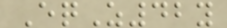EqZ42y
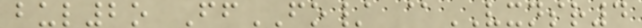bul2o FfFO/ @VXNSR4
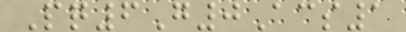Pq6G0Acs1
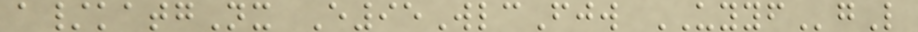a/katgNx E95WlcFjw UYYFgL
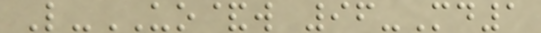L-UO&w 96-Md1
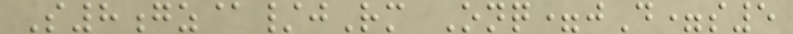S8gz@/jRm Onq=jD=s5
